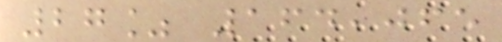27% 164,065
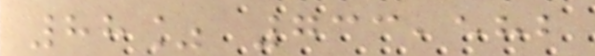88% 733,582
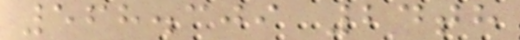568.309 24th
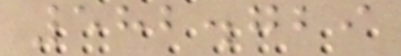582.729
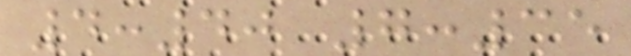4:40 7:35
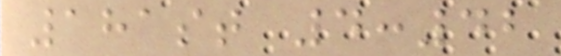181st 4:42
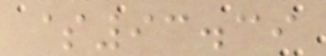$93.39
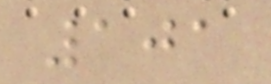101
